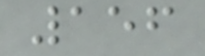156
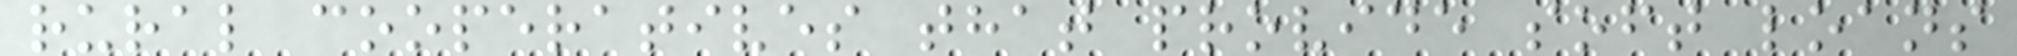rural cooperatives that provide soft loans
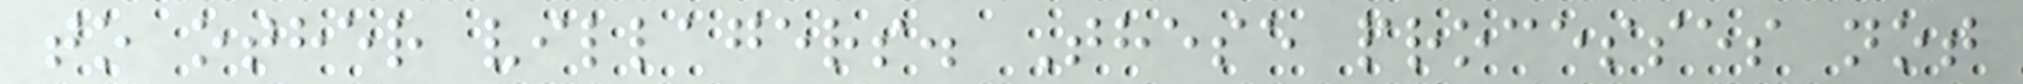to other villagers. These processes not
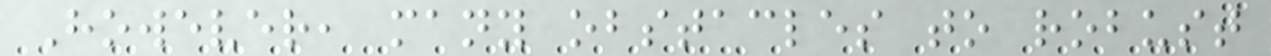However, many obstacles to robust
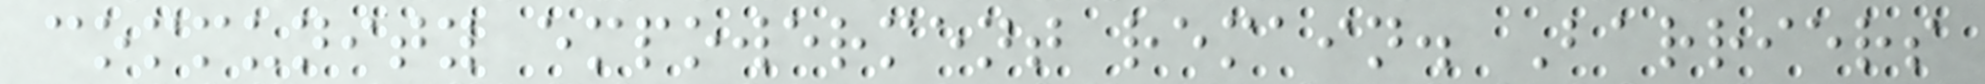community empowerment remain. Barriers
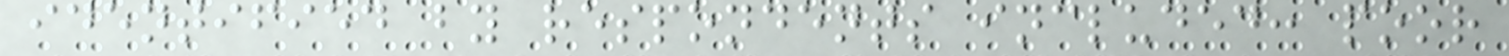identified by respondents included: poor
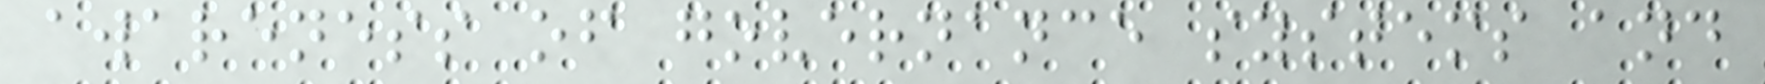awareness of governance systems and
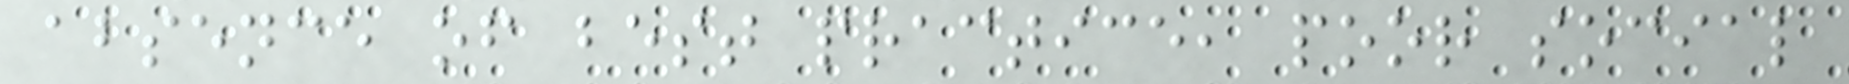absence of best practice, poor social
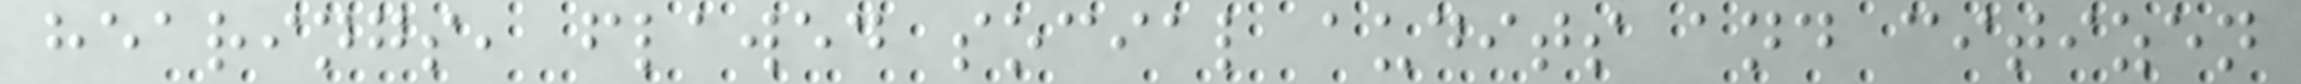hearings, flawed social audits and citizen
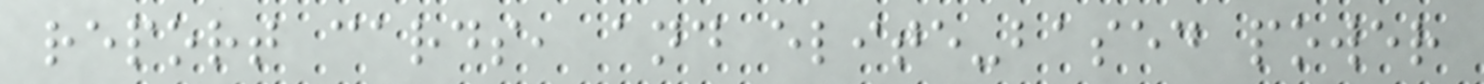report cards, and elite-based power
